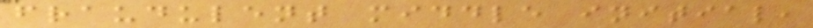fraudulent middle initial,
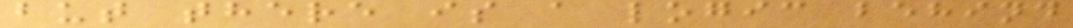but there is a logic behind
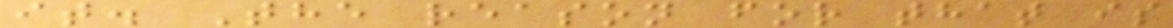it. The reason for that is
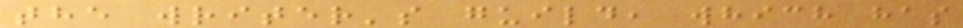the writer's guild, which has
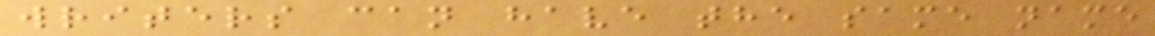writers can have the same name
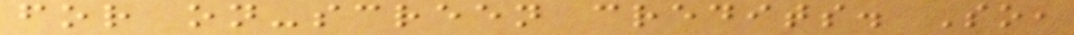for on-screen credits. So,
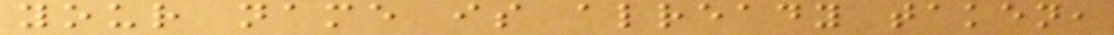your name is already taken,
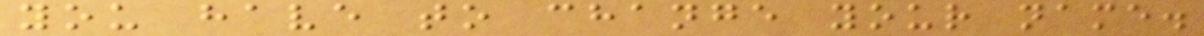you have to change your name.
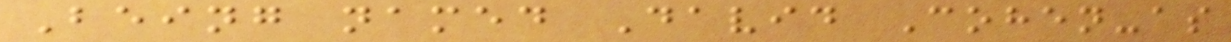Being named David Cohen-as
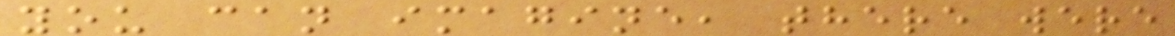you can imagine, there were
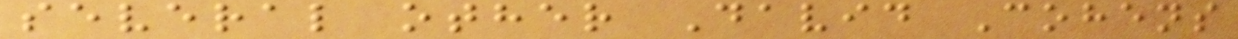several other David Cohens
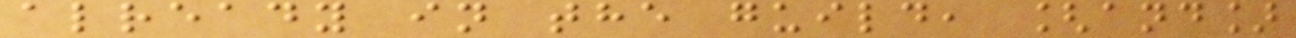already in the guild, [and]
